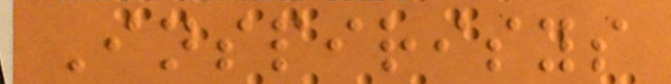Inspirisys
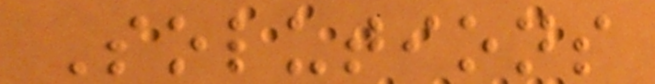Solutions
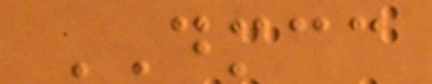DMCC
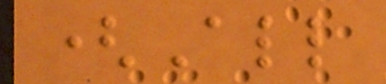(All
